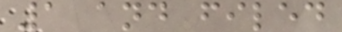1 and filed
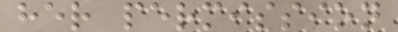her permission
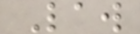Law
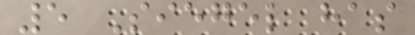5 Siegel has
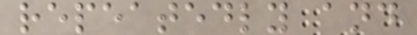repeatedly and
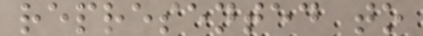represented to
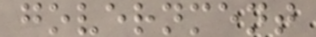government
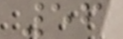56
